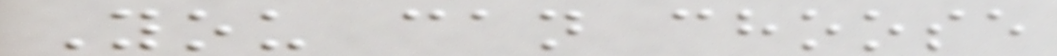You can choose
